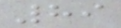89
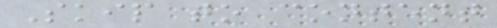Skip to content
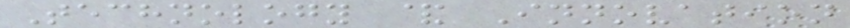Technology & Innovation
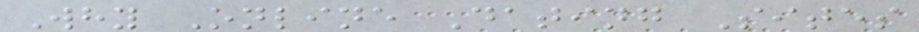Why Online Dating Sites
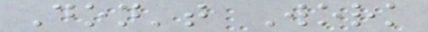Don't Work
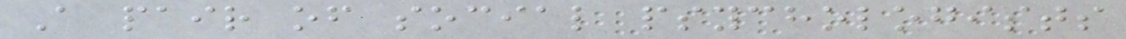A pair of social psychologists
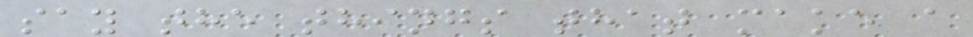say the things that make a
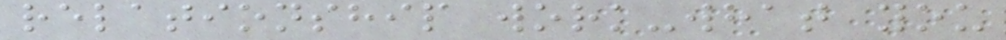relationship work-what you
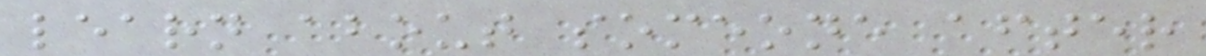learn about someone after
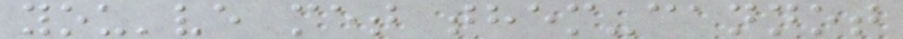you've met them-cannot
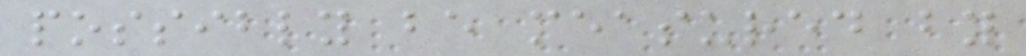possibly be measured by
